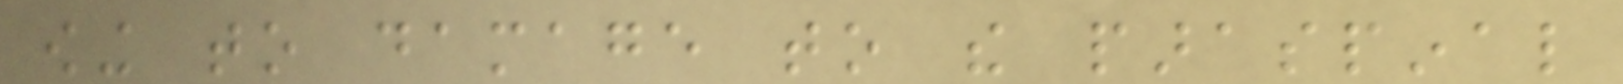owing to damage to the paraspinal
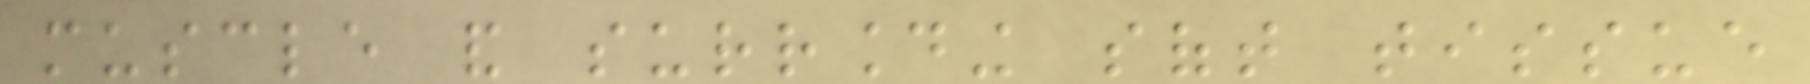muscle and surrounding soft tissue
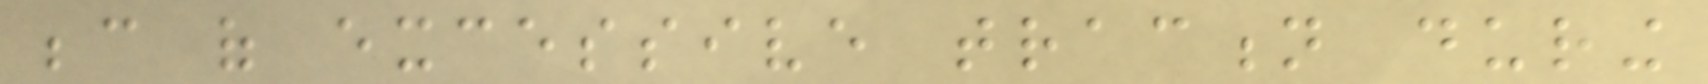because of excessive traction during
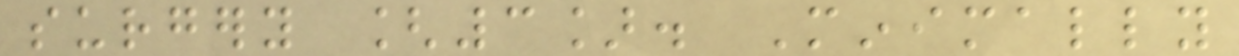surgery [3]. Minimally
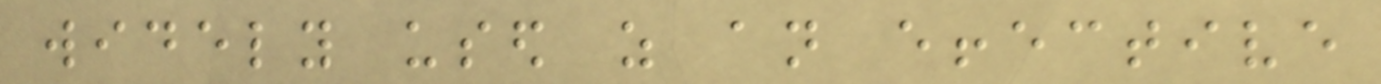widely used as an effective
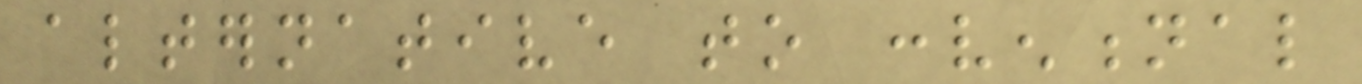alternative to conventional
